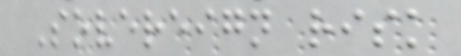Sovereign risk
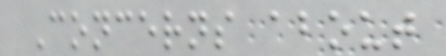Concerns about
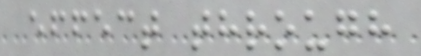effect through
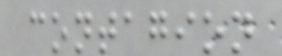contagion
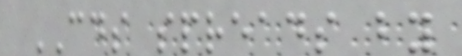CDS spreads by
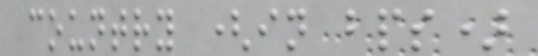country (in bps)
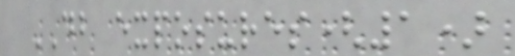DB exposures(1)
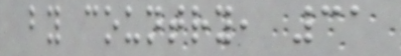by country, 31
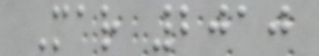Mar 2010
